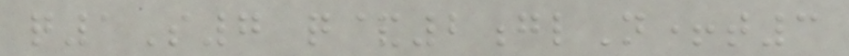q1S7 q&2glN+t3
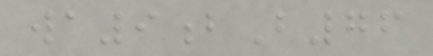wa9bB76
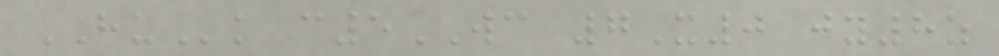HUk c5WC 7X0 jy8z
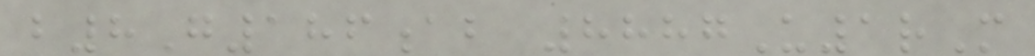b8G186ab 8887U1rM
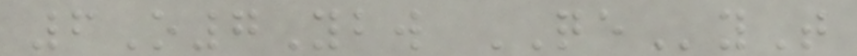6O7Ybw QEyT
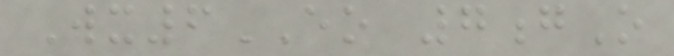Wx6EO 7gO
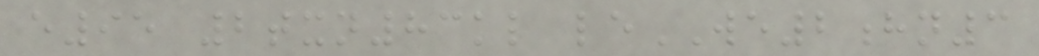e95 2txn83kl leWE2hn3
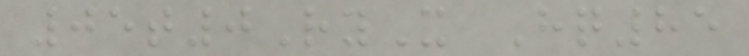05t0RyX Hq85
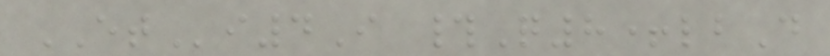ETi4I #Q8+lbD
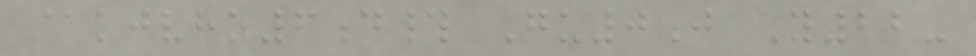@kjvho6d# Gu0j Y22-
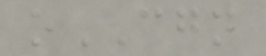oCGN
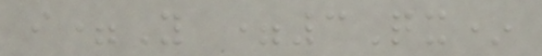i=Y =3Qx*
